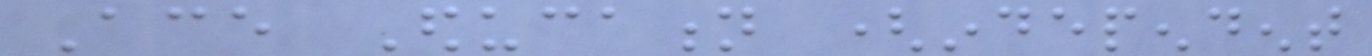Ace Education (independent
